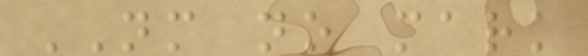NM no mark
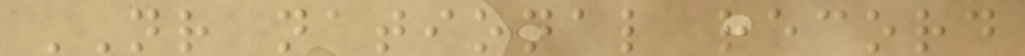NR national record
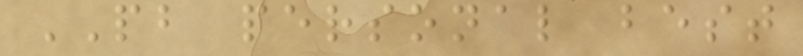PB personal best
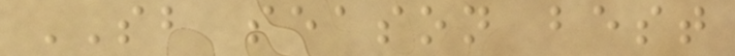SB season best
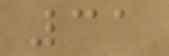31
